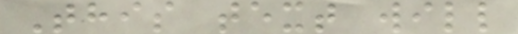This text will
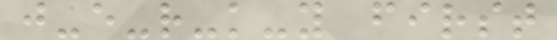j-e-r-k-y first
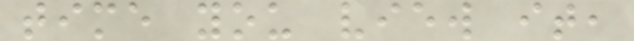time you view it,
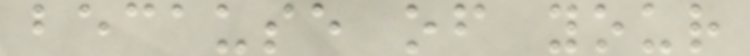because of your
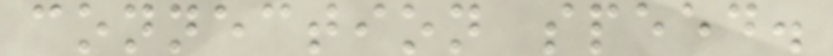connection speed.
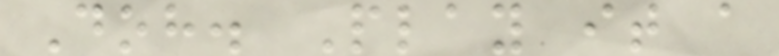Doh. Play it a
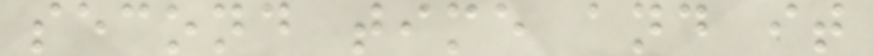second time and it
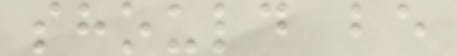should be
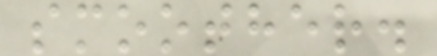smoother.
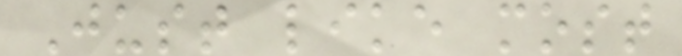Just like most
